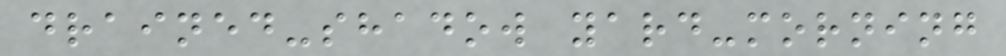drained-shadow yard-morning
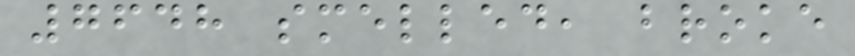7648 smelled, broke
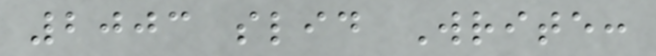2003 slid Write:
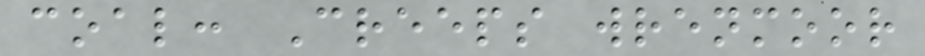coal: Creeps wrenmoor
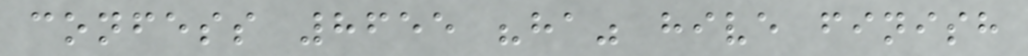confess 8655 "ha" hive finish
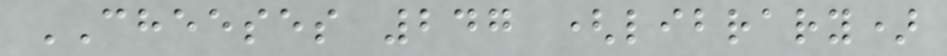CHEESES 247 (library)
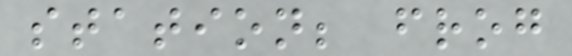station; frog
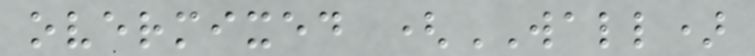overmixed (WALL)
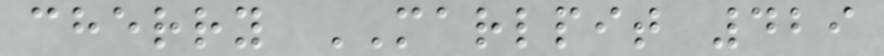cherry MARLPIT 429
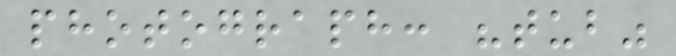photograph: "tub"
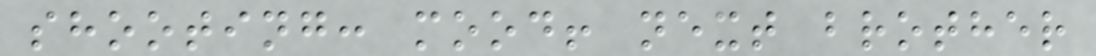shooting: mood! next brother
